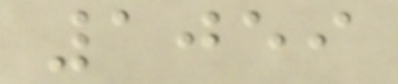1059
